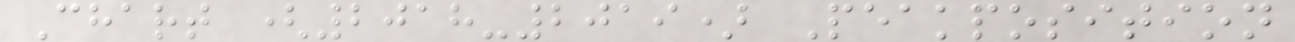Chart (2018-2019) Peakposition
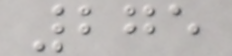275
